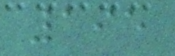195
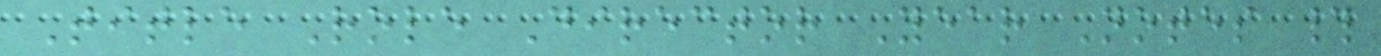Title Role Director Year Notes #
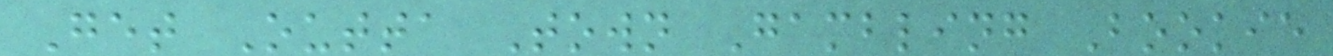Get Outta Town Gambling Bookie
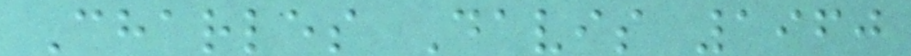Charles Davis 1960
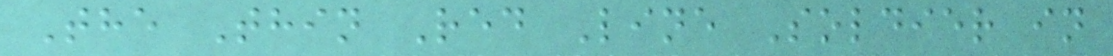The Thin Red Line Soldier in
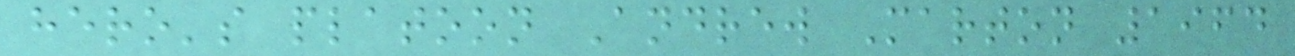hero's platoon Andrew Marton 1964
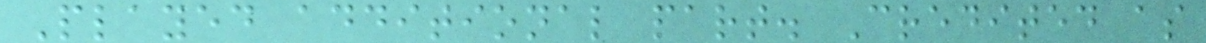Played additional part. Credited as
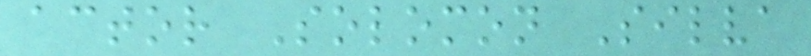actor Solomon Silva
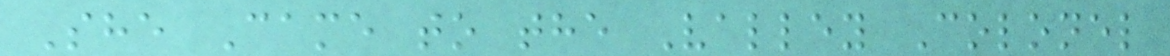She Came to the Valley Colonel
